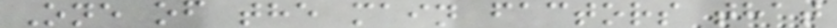One of the main factors that
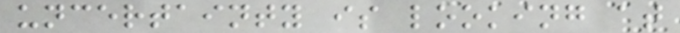uncertainty is looking at
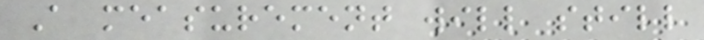A measurement will still
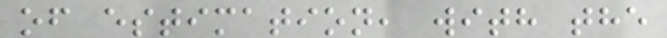of estimation, with the
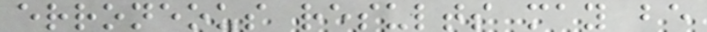erroneous results may be
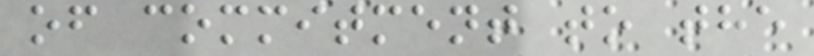of commitment to the
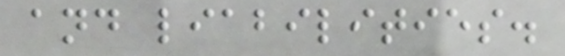and liabilities.
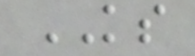KS
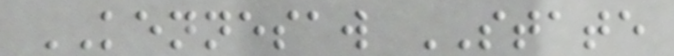KENNESAW STATE
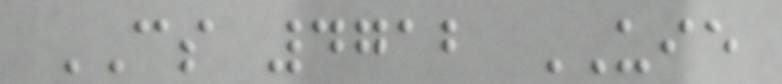CS 4712 UIE
